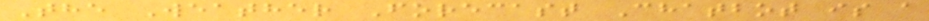The Weather Forecast Chatbot is a
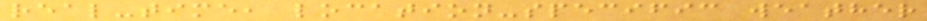real-time, location-specific weather
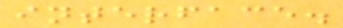interface.
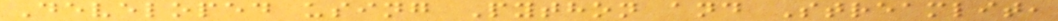Developed using Python and Streamlit,
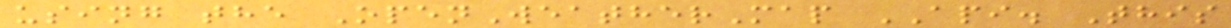using the OpenWeatherMap API. This
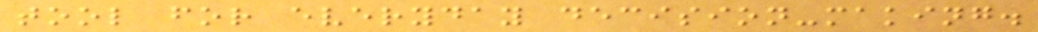tool for everyday decision-making.
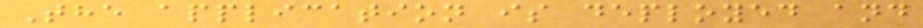The application is deployed and
